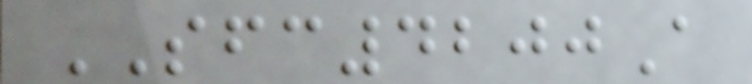SFC4200A
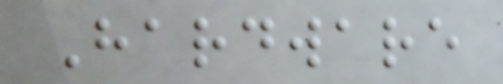Hardware
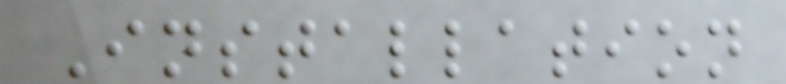Installation
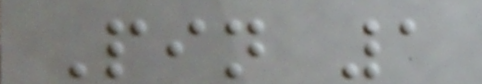Pin 1
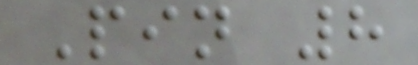Pin 8
